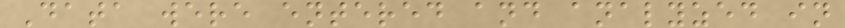Data were entered and analyzed in
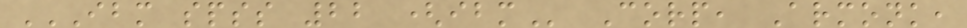IBM SPSS 22 (IBM Corp, Armonk,
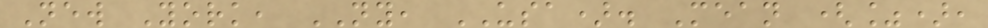New York, NY, USA). Mean (%),
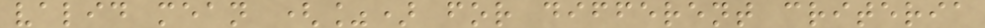valid mean (%) for different criteria
